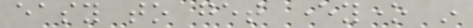easy to get everyone in
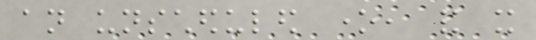an unscheduled one, and it
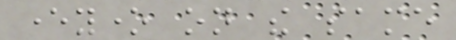everyone on the same
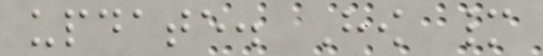update. How many
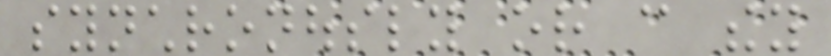synchronously or can they
